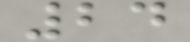24
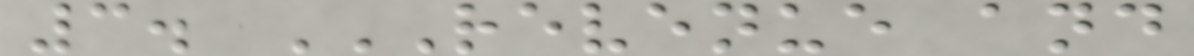3. REVENUE AND
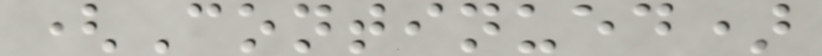(Continued)
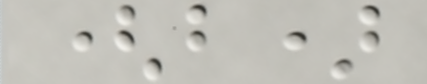(b)
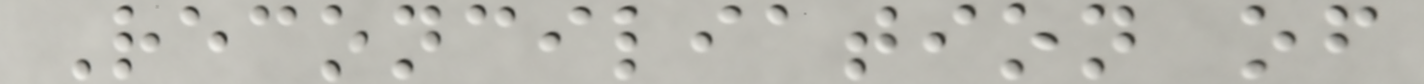Reconciliation of
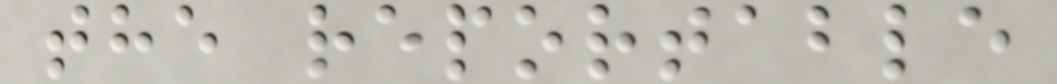the reportable
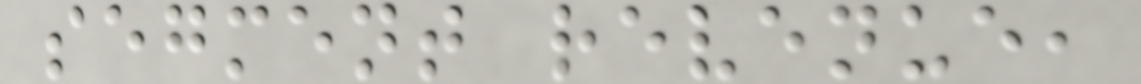segment revenue,
